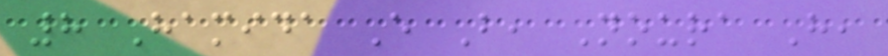8 Hamida E B, Noura H,
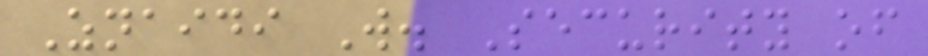Znaidi W. Security of
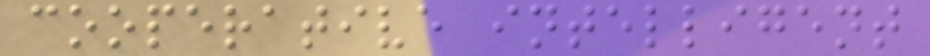cooperative intelligent
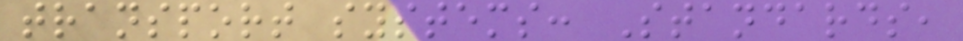transport systems: Standards,
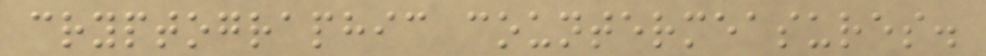cryptographic countermeasures.
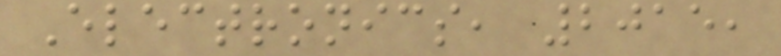Electronics, 2015,
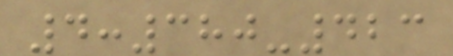4:380-423
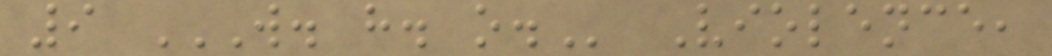9 W. H. O. Violence,
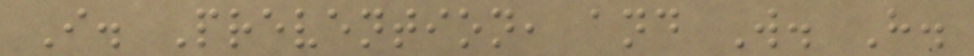I. Prevention, and W. H.
